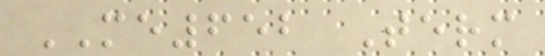ME652 Term
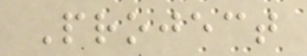Project
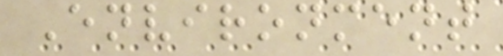Environment
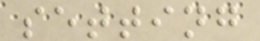setting
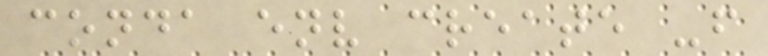conda env create -f
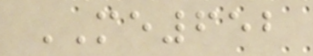ME652
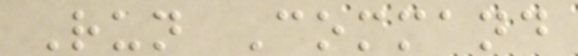Run Command
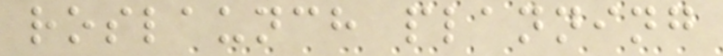roslaunch planning
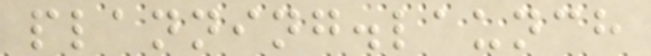planning.launch
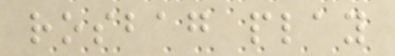rosbag play
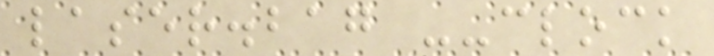laser.bag --clock
